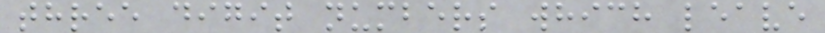three digit numbers which leave
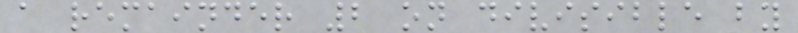a remainder 2 on divisible by
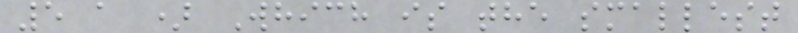5 a ) Which is the smallest
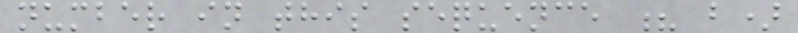number in this sequence ? b)
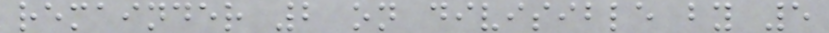remainder 2 on divisible by 5
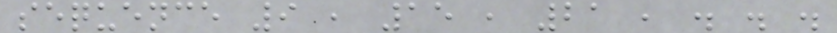sequence 9 , 15 , 21 , . . .
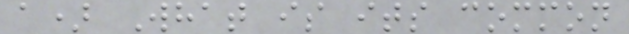a) What is its common
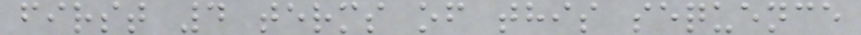first 4 terms of this sequence
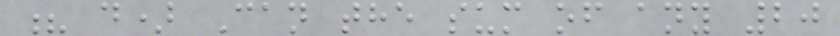? d) Can the sum of any 20
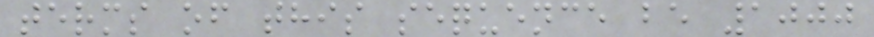terms of this sequence be 1000
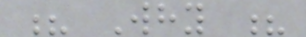? Why ?
